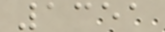1351
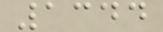1344
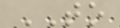TO
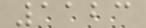1123
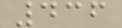436
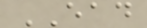EAD
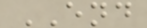END
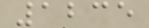1235
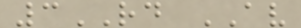3RD AV
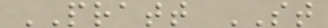PRATT ST
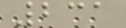231
